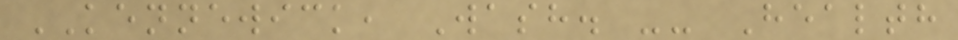KENNEWICK, Wash. -- Health
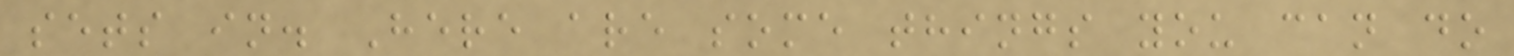sets in. Here are some things you can do
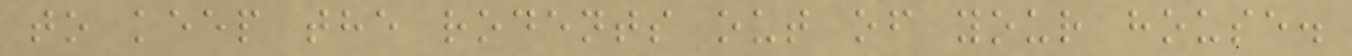to keep the rodents out of your house.
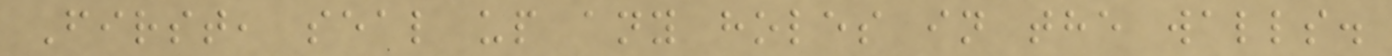First, seal up any holes in the walls.
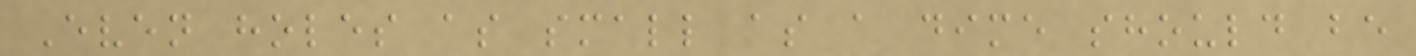Even holes as small as a dime should be
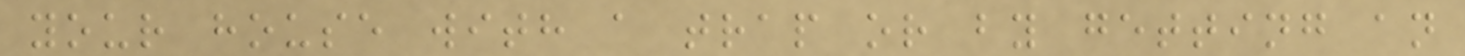your house with a trap or by getting an
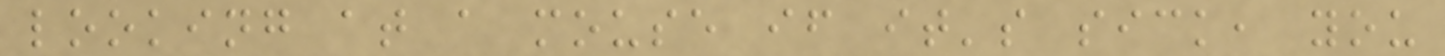looking at a mouse if it's sick, you
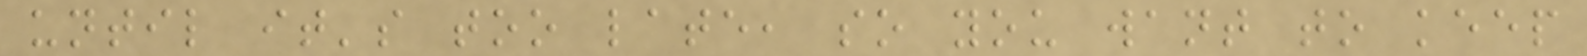until it's too late, so you want to keep
